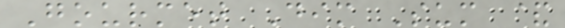Gourmet Dim Sum &
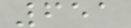651
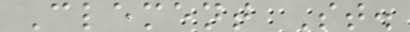Clement St.
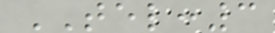TEL:3
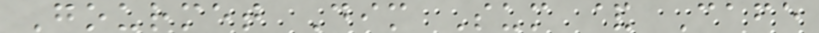Gourmet Dim Sum & Cafe
